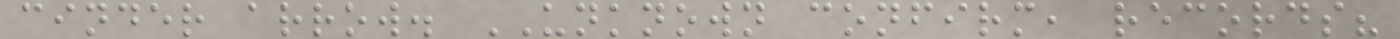cinder arrow. UNKNOWN confirm, records?
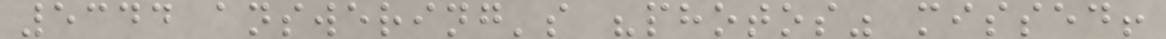5344 answering's "photos" missed!
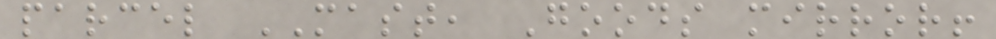parcel MAST, Goods mirror!
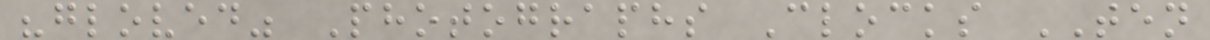"gloved" Photographs Clocks TEN
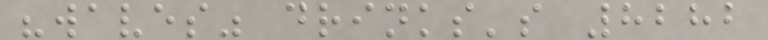"waves" drinks's 8282
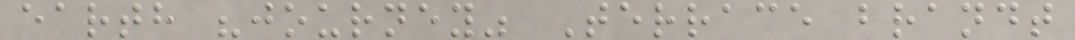earth "journey" Terrace brandt
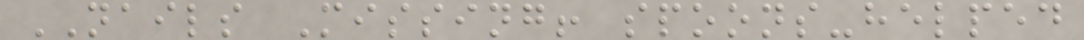NAILS Missing! spoons-helped
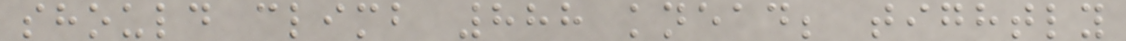should climb 888 knead; tightly
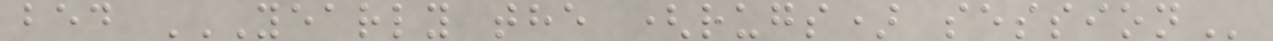bed YEARLY THE (RUGS) SESSION
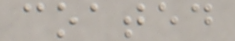coated
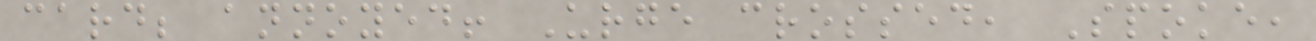card; annoyed! Urge crossed, Spoke,
